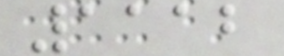1112
